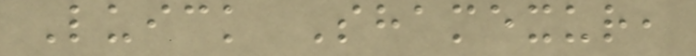Luick Shamexur,
